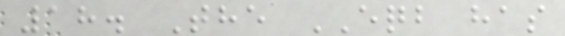18. The EQB has
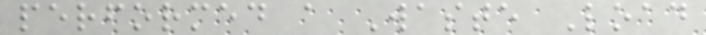performed a Waste Load
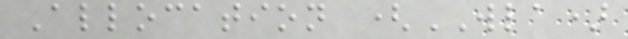Allocation (WLA)
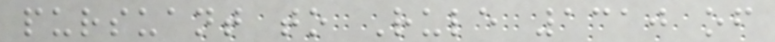pursuant to Rule 1310 of
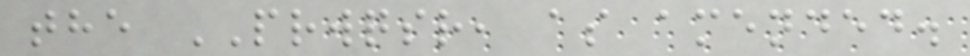the PRWQSR, as amended.
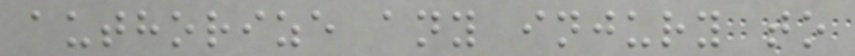authorize any injury to
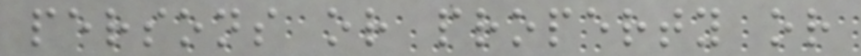persons or property or
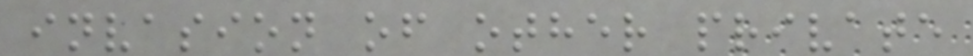invasion of other private
